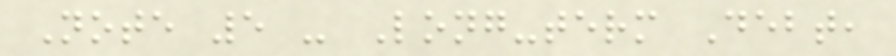Note 5 - Long-term Debt,
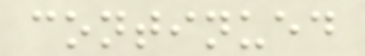continued
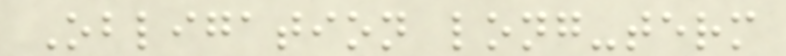Obligation long-term
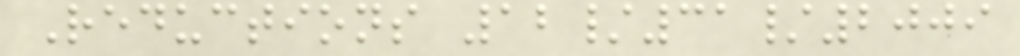Reductions 12/31/2009
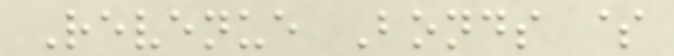Revenue Bonds $
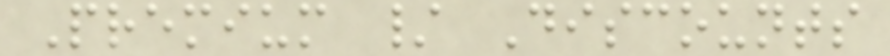Premium / Discounts
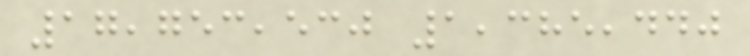17,753,530 1,385,440
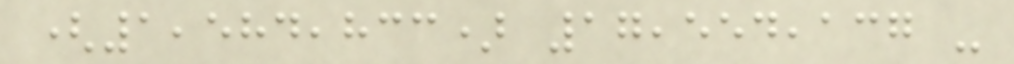(1,584,833) 17,554,137 -
